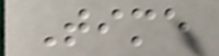Time
